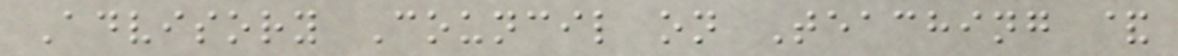Advisory Council on Teaching &
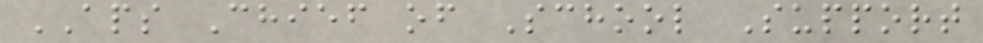APS Chief of School Support
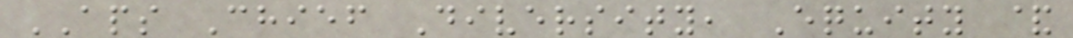APS Chief Diversity, Equity &
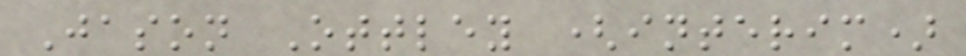Jason Ottley (interim)
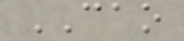CAO
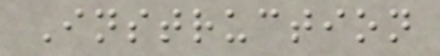Instruction
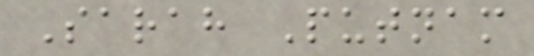Sarah Putnam
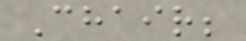Chair;
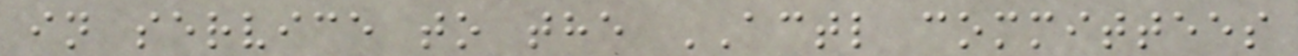in service to the ACTL committees
